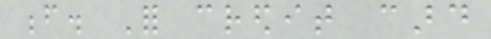f. For credit card
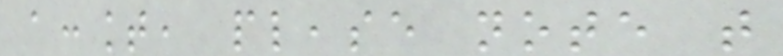account, please note that
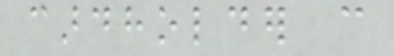cardholder can
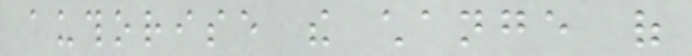authorise the change of
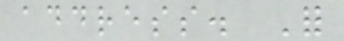address. For
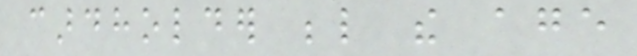cardholder below the age
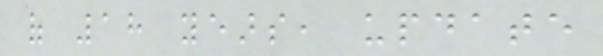of 18 years, update
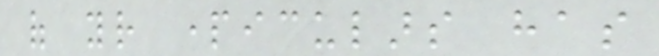of your particulars has
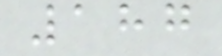187
